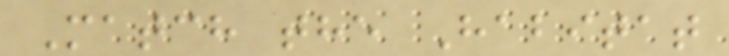Match the Habitat
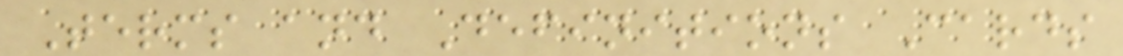Terms and Definitions Cards
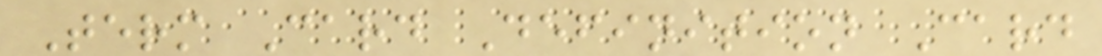Term Card Definition Card
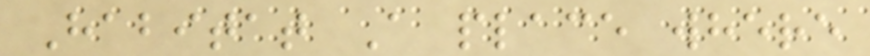Habitat A place where
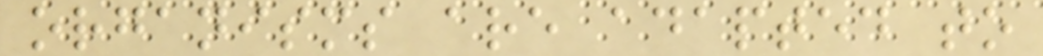organisms are adapted to
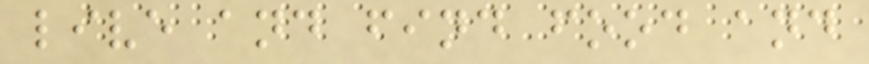live and find food and
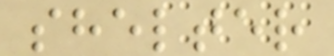shelter
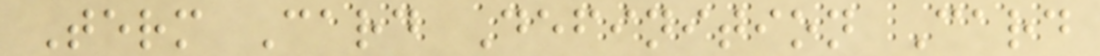Term Card Definition Card
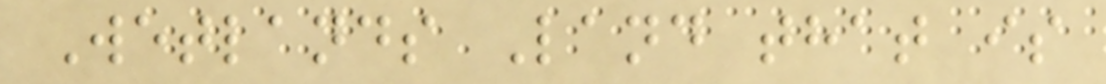Wetlands Land that is
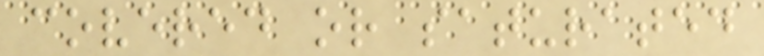covered or saturated
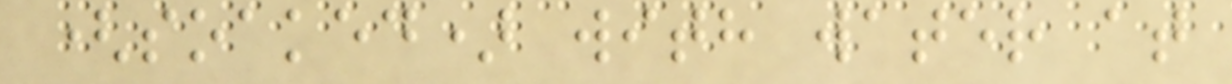(soaked) with water at
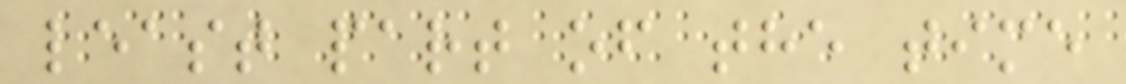least part of the time
